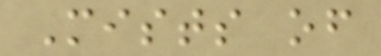Mists of
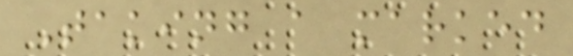Taking a marked
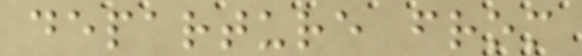departure from
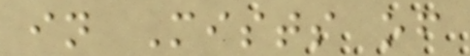in Mists of
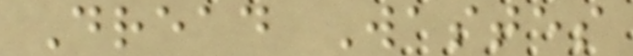Dread Wastes
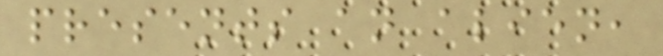presents an alien,
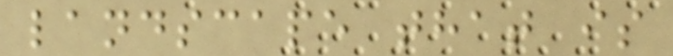landscape that is
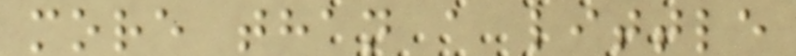more than a little
